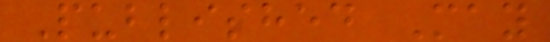Published May
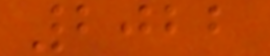2022
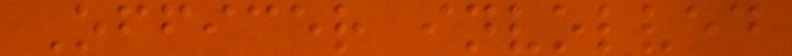Officer involved
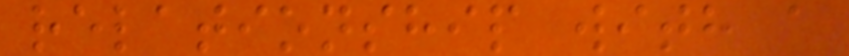relationship with a
